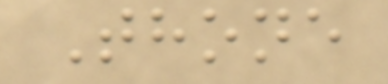Thone
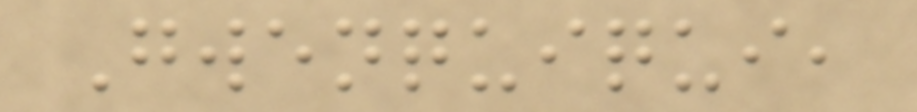Gwenquiqui,
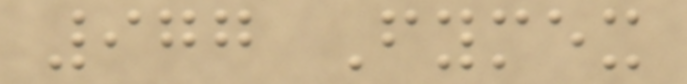977 Fymex
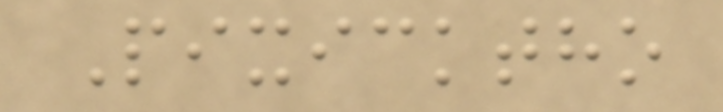Pixicktho
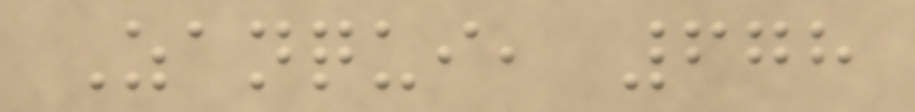Zanqui, 678
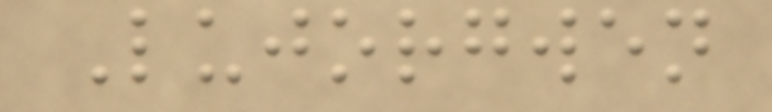Lujorgwen
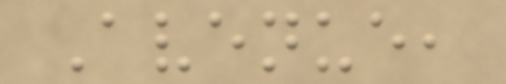Avenue,
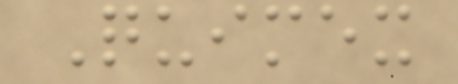Quimex
